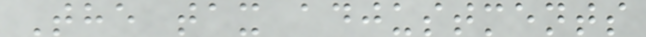The tax adjustments
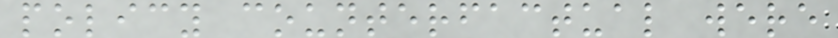policy counterfactual were
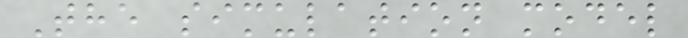The simulation model
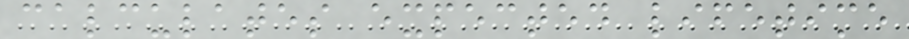calculates expected lifetime
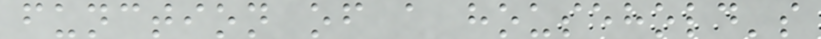function of a household's
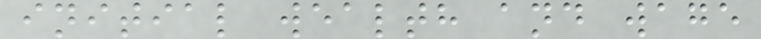initial wealth and wage
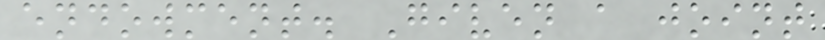endowment. Given a joint
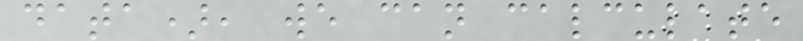data), we can calculate
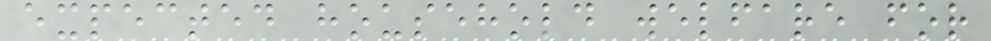expected household welfare for
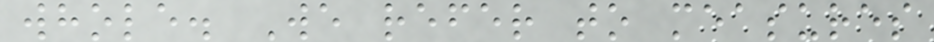whole. We refer to measures
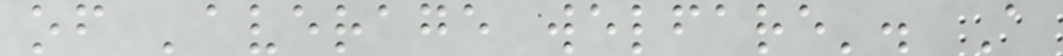of 'average welfare'. A
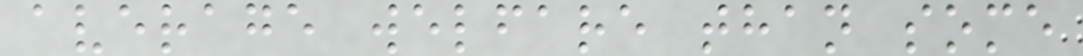average welfare than some
